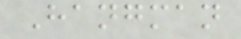Hangman
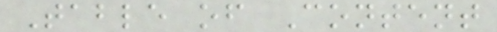Table of Content
